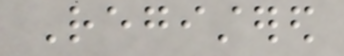Registered
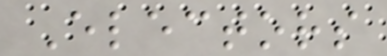Electors
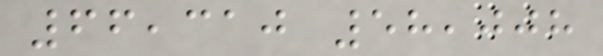66,310 58,008
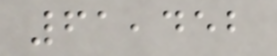61,452
